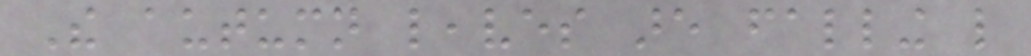The autumn leaves are falling like
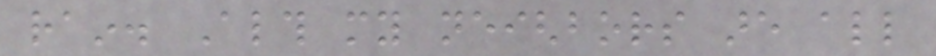rain. Although my neighbors are all
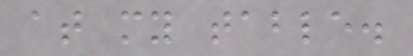at my table.
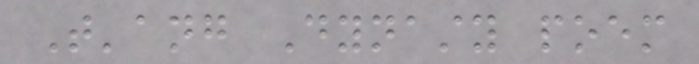T'ang Dynasty poem
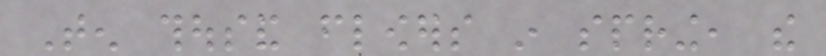Ten thousand flowers in spring, the
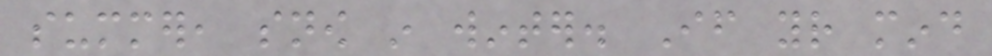summer, snow in winter. If your mind
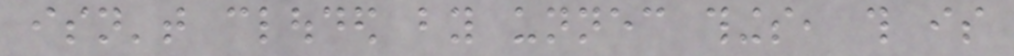isn't clouded by unnecessary things, this is
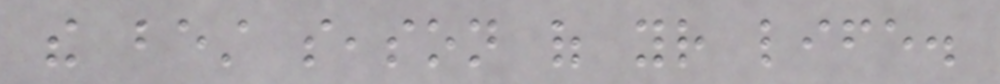the best season of your life.
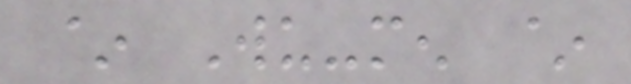~ Wu-men ~
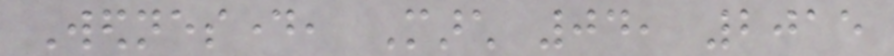Wednesday, March 04, 2015
